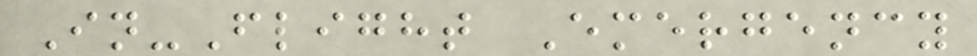In-Flight Emergency
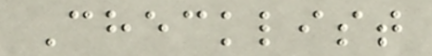Checklist
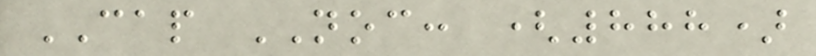CAP NOC: (888)
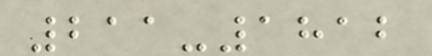211-1812
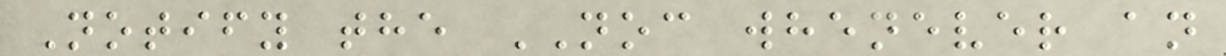Notify the NOC whenever an
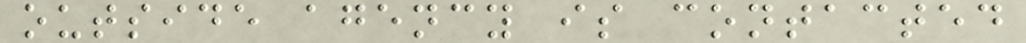outside agency is contacted
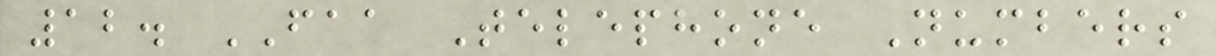12. FAA Telephone Numbers
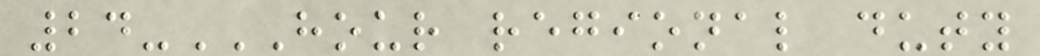24-HOUR REGIONAL DUTY
